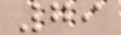79
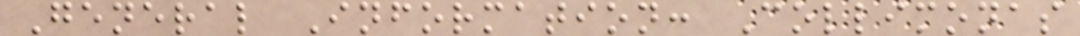General Information: Collimonas
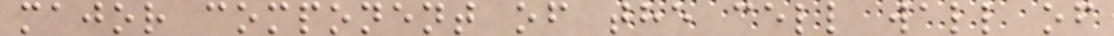major component of the cell wall of
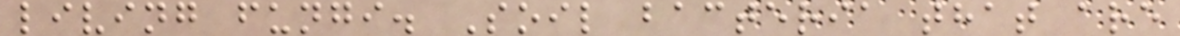living fungi. Soil bacteria that are
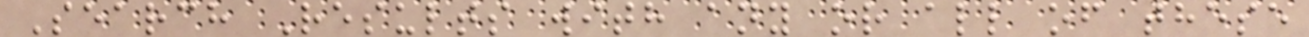Search Results with any or all of these
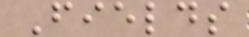Fields
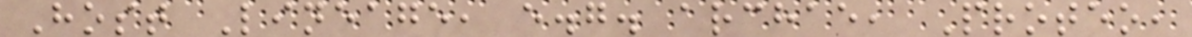Host Lineage, e.g. archae, Proteo,
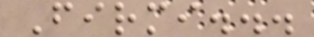Firmi...
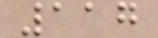117
